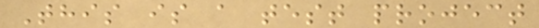This is a test project
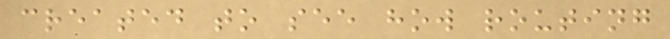created to see how routing
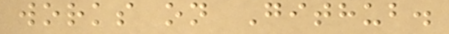works on Github.
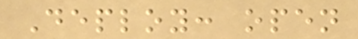Deploy: open
